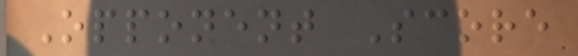Opponent Score
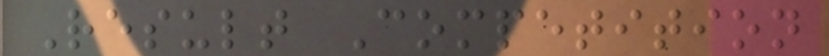Result Competition
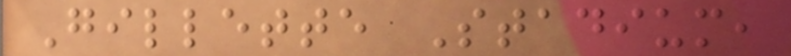Gillette Stadium,
